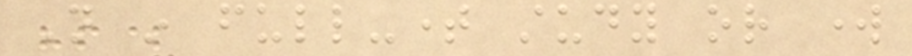Not in full-time study or work
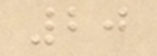20
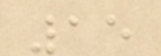15
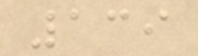139
